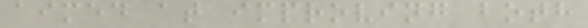aimed at improving both
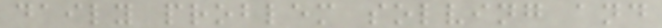daily problem solving and
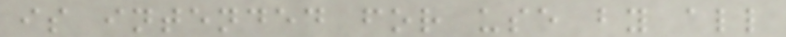is intended for use by all
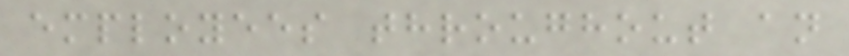employees throughout an
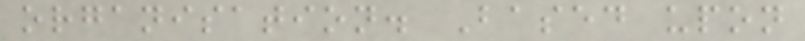organisation. Based upon
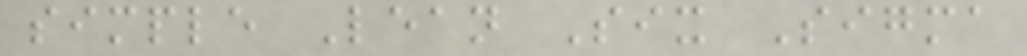simple Lean Six Sigma
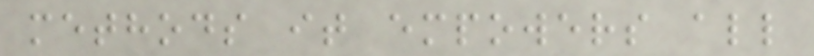methods it empowers all
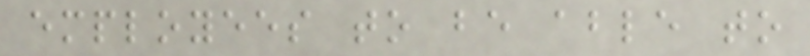employees to be able to
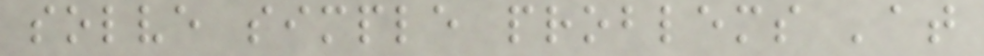solve simple problems 'at
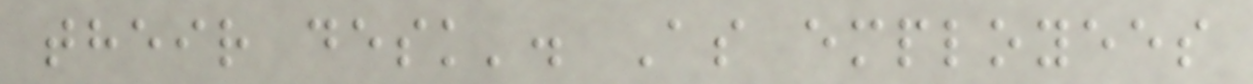their desk'. As employees
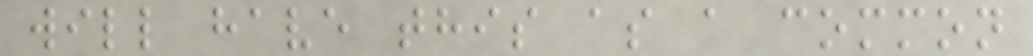will have this as a common
